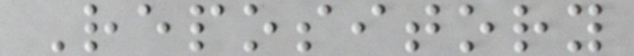Repository
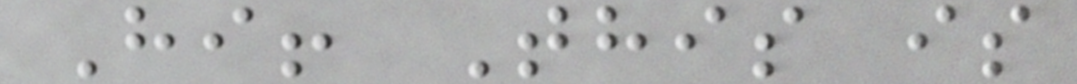Hi! This is
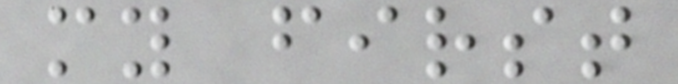my first
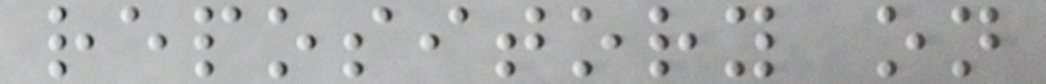repository on
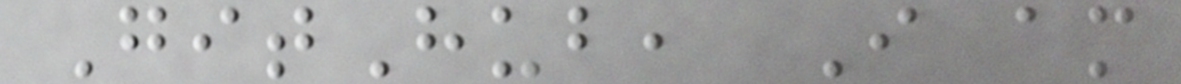GitHub, I am
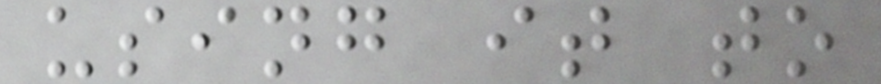using it to
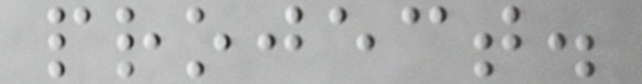project.
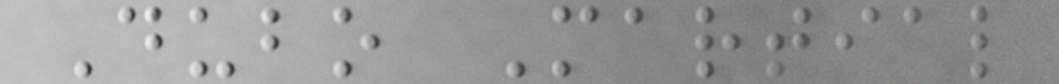Dubo Martial
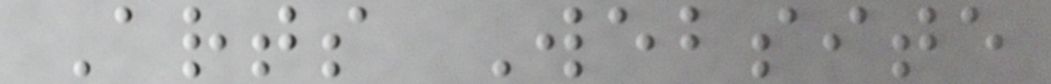Arts Website
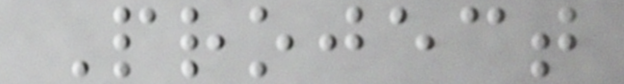Project
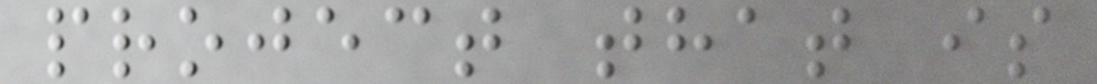project that is
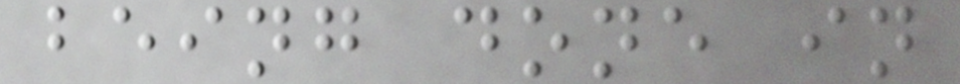being done in
